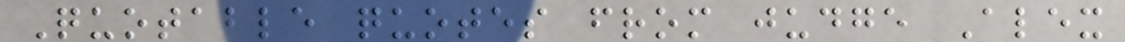Quotable quotes from judge Alex
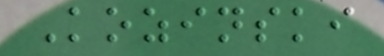Kozinski
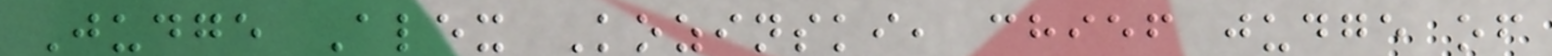Judge Alex Kozinski, chief judge of
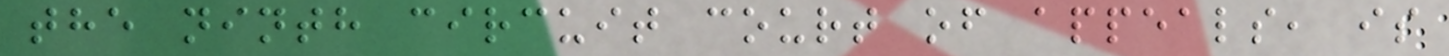the ninth circuit court of appeals, is
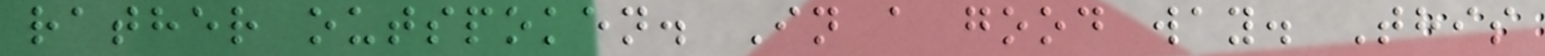rather outspoken. In a good way. This
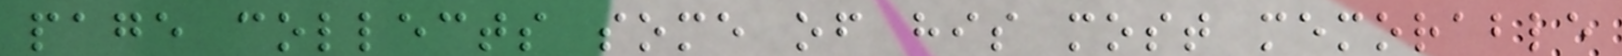page collects some of his most memorable
